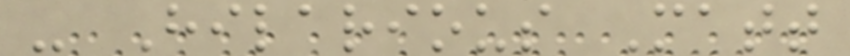- Hilarious Matt
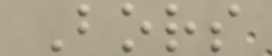Bors
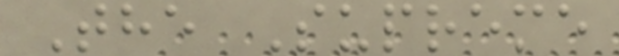The Supreme
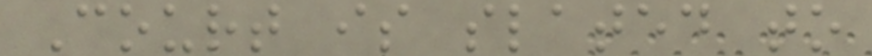Court is slated to
